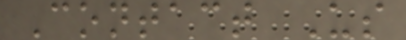Contact Us
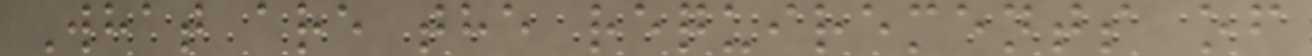What are the requirements of
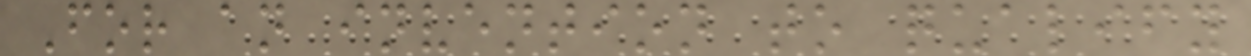For an invention to qualify
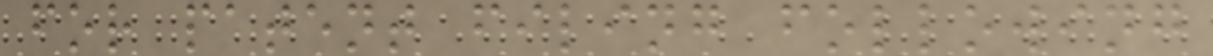for patent filing following
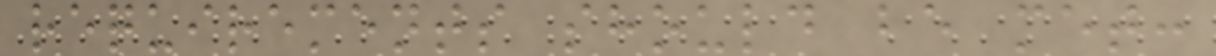requirements should be met:
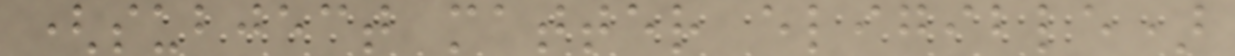(subject matter eligible)
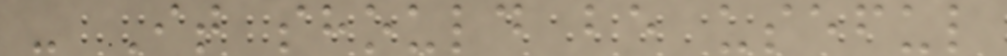- It should be useful
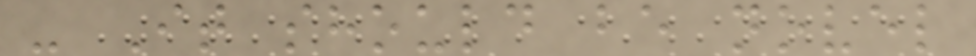- It should be novel
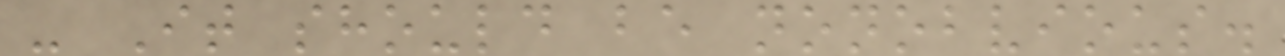- It should be nonobvious.
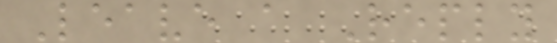Leave a Reply
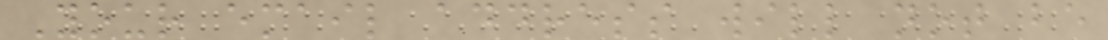Your email address will not be
